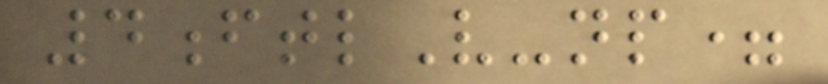4ftlV-np=
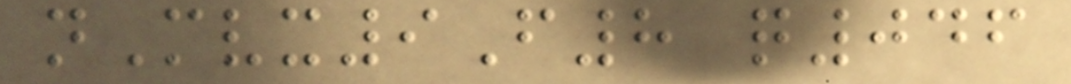nMvx9F8 q046
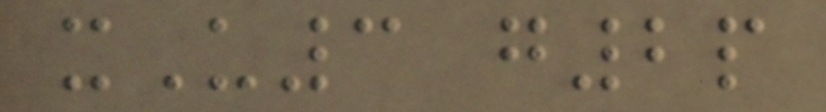xU3 g2p
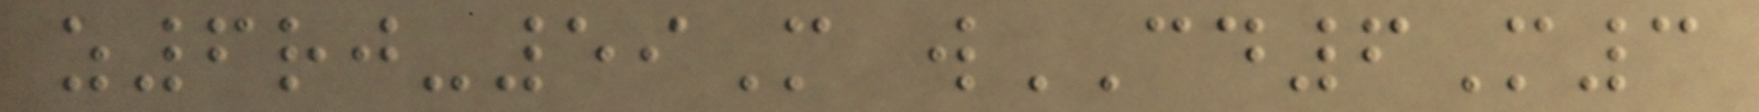z6rj-59M wCD6M3
